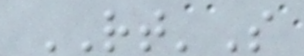RT'S
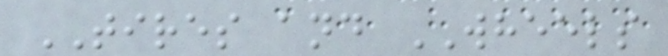TIRES and WHEELS
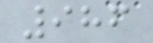986
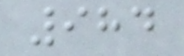984
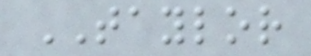TAYLOR
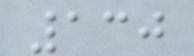130
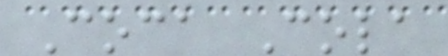Coca Cola
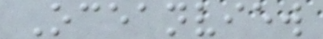Oceanview
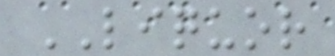LIQUOR
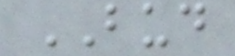BUD
